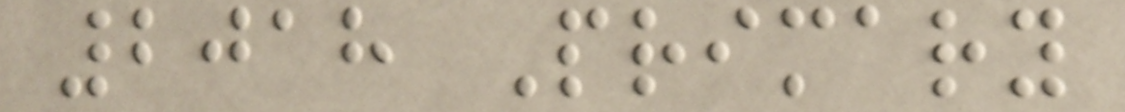2018 Primary
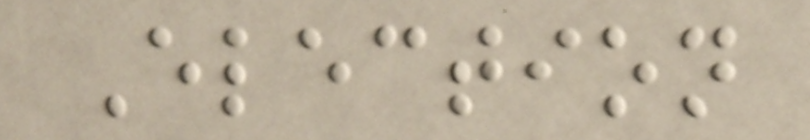Election
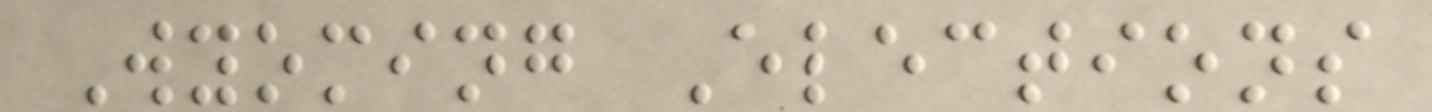Wyoming Elections
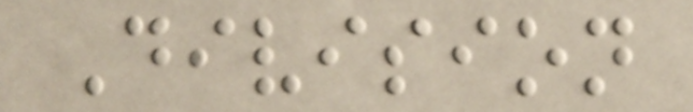Division
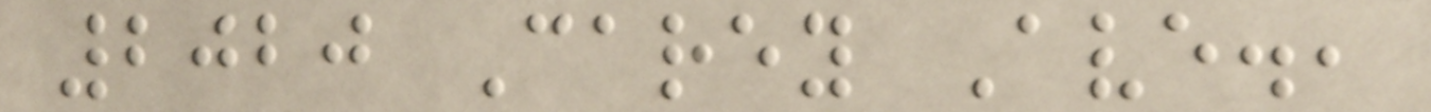2020 Carey Ave.,
